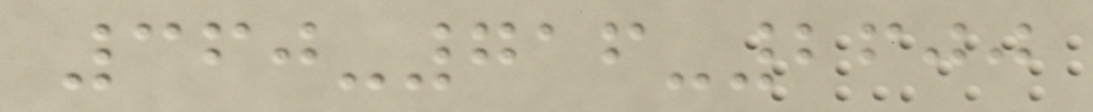360-716-2600
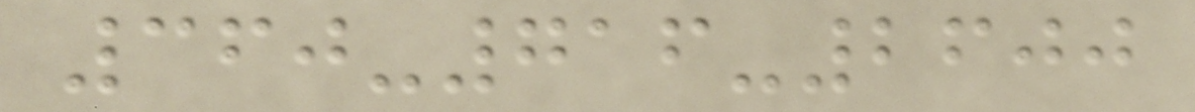360-716-2600
